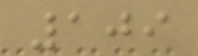109
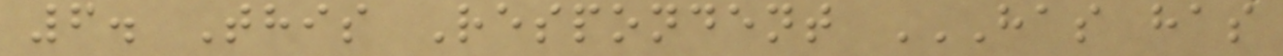6. This Respondent HAS HAS
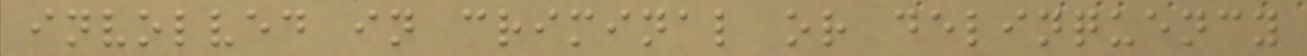involved in criminal or delinquency
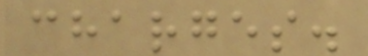charges.
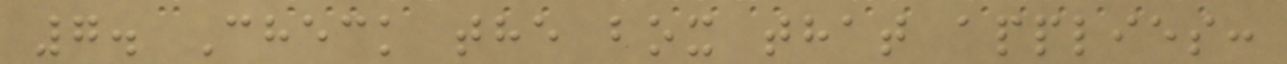7. Check the box that applies:
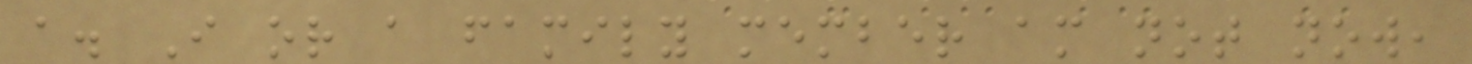a. I or a family member am not now,
